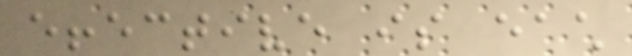effective is each
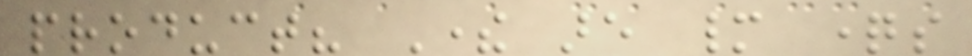product? There are many questions
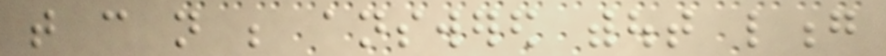that can not be answered without long
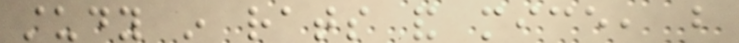study in rats and mice, but
